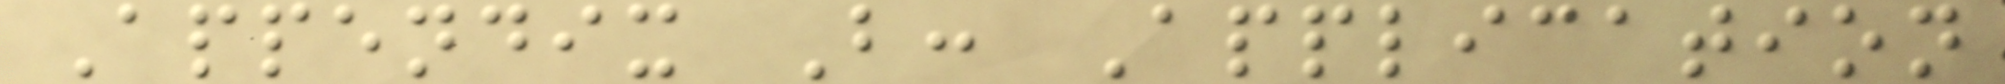Appendix B: Application
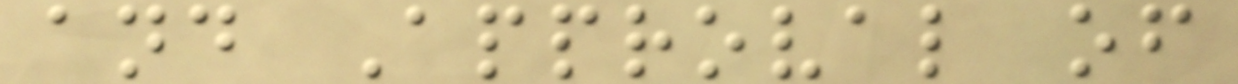and Approval of
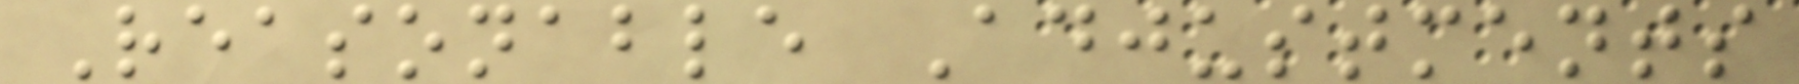Reasonable Adjustments
